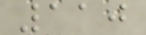110
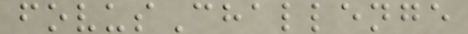fovusChallenge
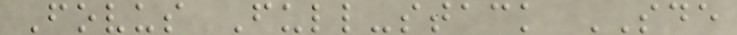Fovus Full-stack SDE
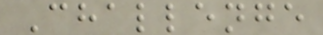Challenge
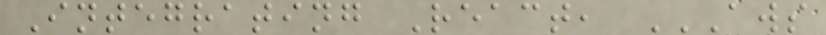Integrating React, AWS
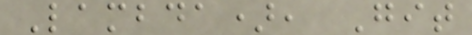Lambda), Git
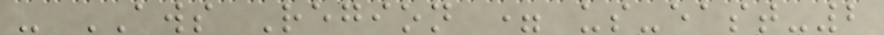- AWS Region = us-east-2
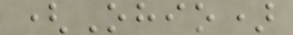(Ohio)
